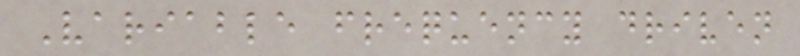Variable frequency driven
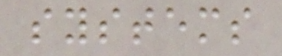systems
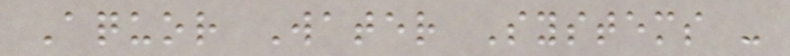Aquor Water Systems -
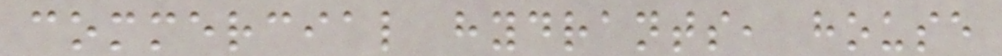commercial hydrants, house
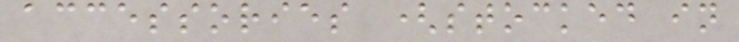accessories (stocked in
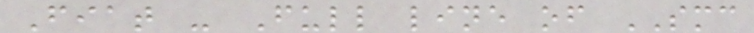Fiat - Full line of SMC
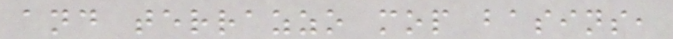and terrazzo mop basins,
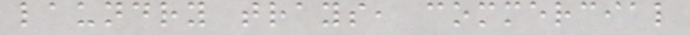laundry trays, commercial
